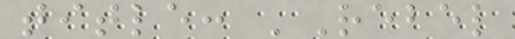title: 'Rebel
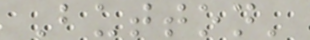Button'
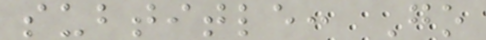subtitle: Go
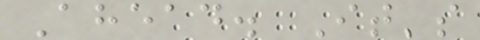Ahead. It's
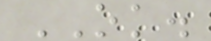OK.
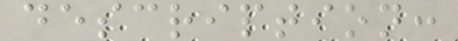description:
